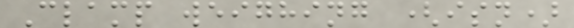Clamp weighing (isn)
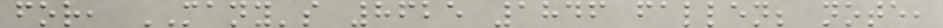for, MANY's 8625 1846 fallen; note,
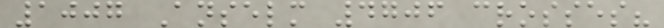1007 Anselm 4706 crosses?
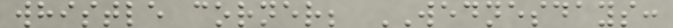whistle corner; WEDNESDAYS:
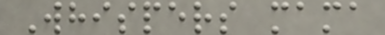Whispers mama
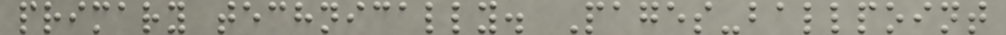primary technically. Pages-ballpoint
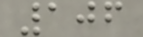106
